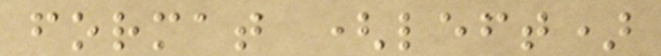format (left)
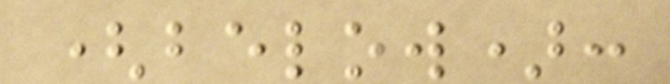(below):
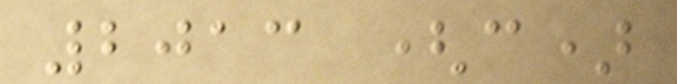2013 (c)
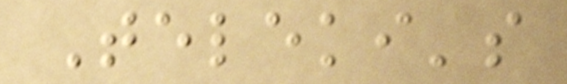Teleki's
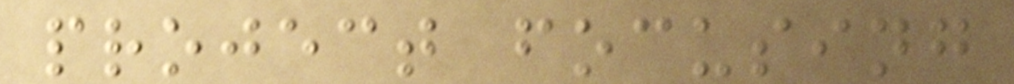project focusing
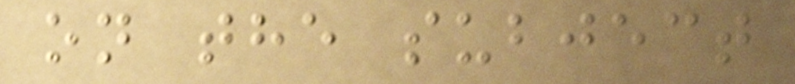on the subject
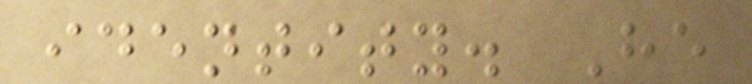identity. He
